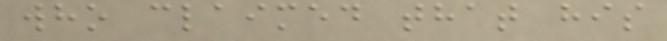who claimed that his
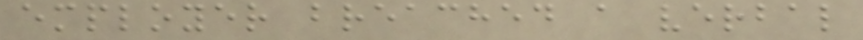employer breached a verbal
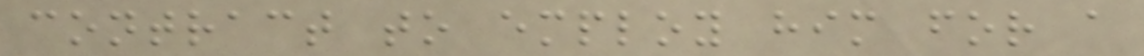contract to employ him for a
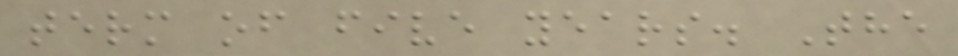term of five years. The
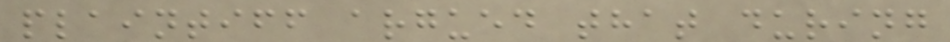plaintiff argued that during
